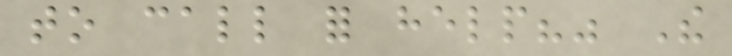to call for help?" The
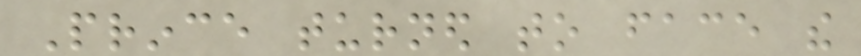Prince turned to face the
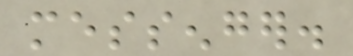messenger.
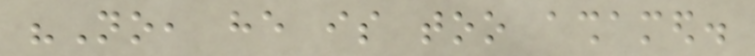"No, he is too ashamed.
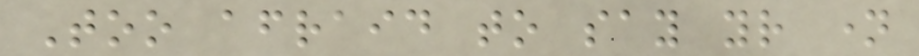Too afraid to say your name
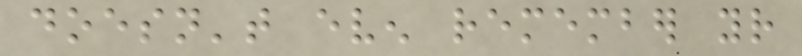doesn't even remember your
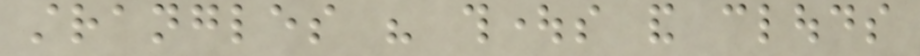strangles his thoughts and clouds
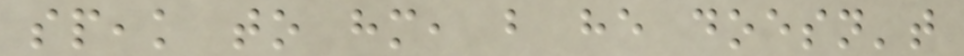speak to him, but he doesn't
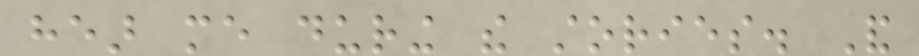hear me during the stories. And
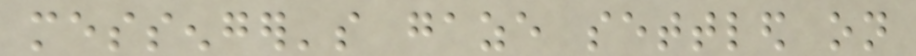messenger's gaze settled on
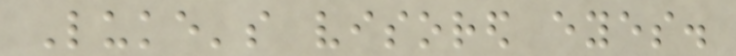Luke's visored eyes.
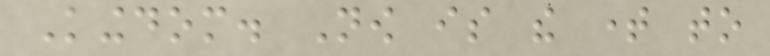Kingdom. Now is the time to
